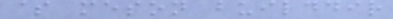$ meson builddir
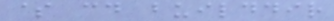$ cd builddir
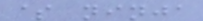$ ninja
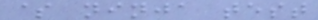$ ninja test
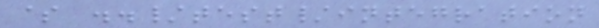$ ../test/integration
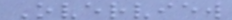Overview
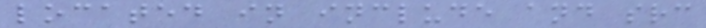located in include and src
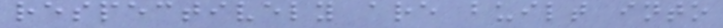respectively are built into
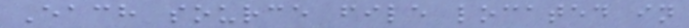Each source file located in
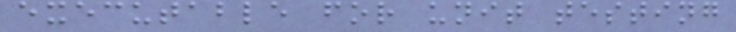executable for unit testing
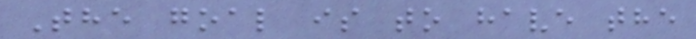The goal is to have the
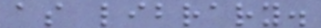as library.
